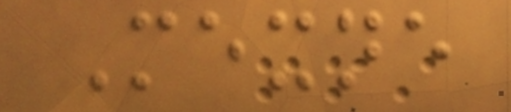Mexne
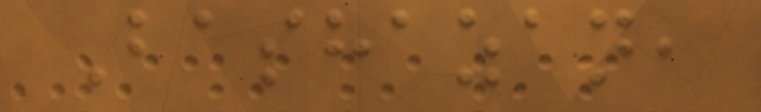Bashazan,
